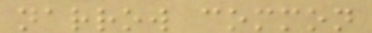narrow common
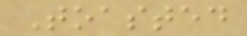Toasted
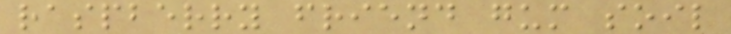raspberry friend gum soil
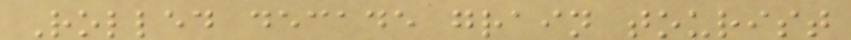Rolled decade grain tourist
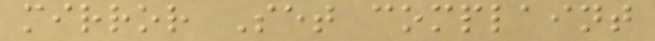mirror Set complaint
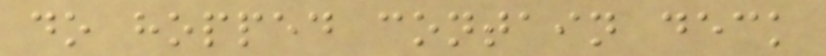do hopped contain deck
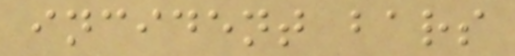incident bars
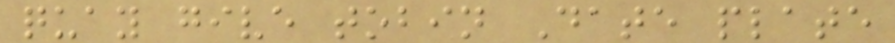quay give tobin Date plate
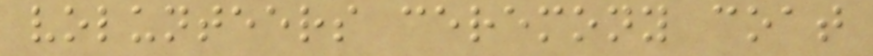volunteers ceremony coat
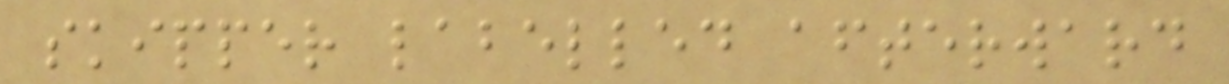skipper labelled afterward
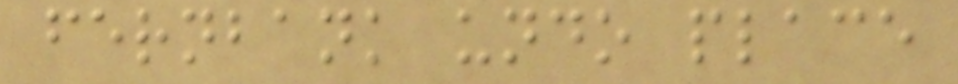fernbank undo place
